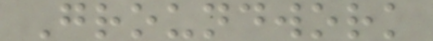Groundwork
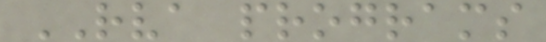RVA programs
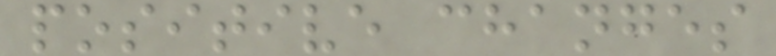positive changes
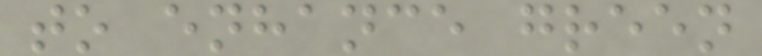to enhance green
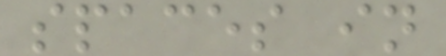spaces in
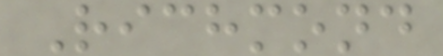Richmond
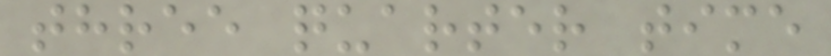three quarter time
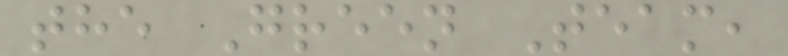the Green Team,
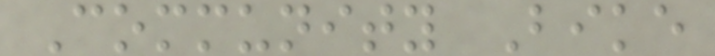Community Bike
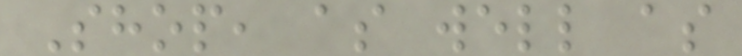Shop, as well as
